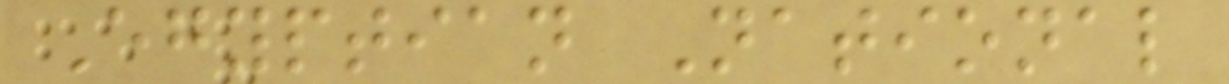Egyptian National
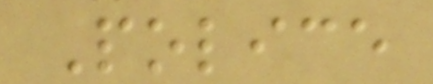Police
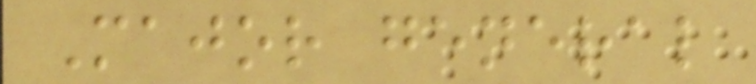Major general
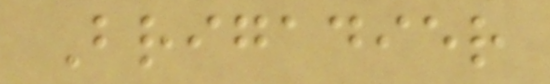Brigadier
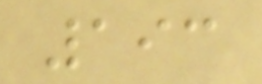193
